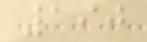190
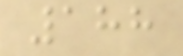188
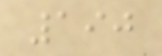190
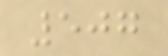507
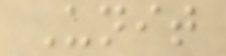Unit
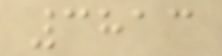3813
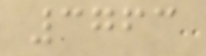3763
